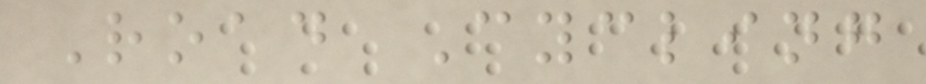Road Cycling
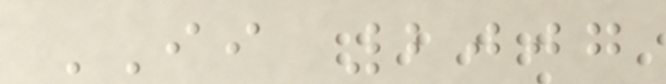II 2007
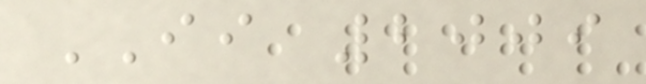II 2009
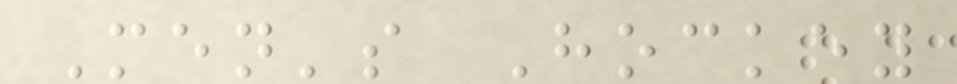Men's Hockey
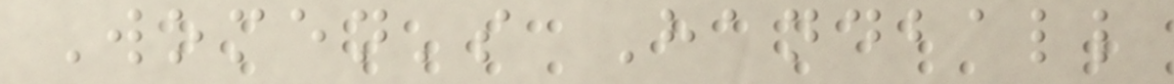Women's Handball
